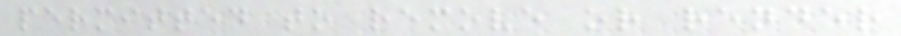permitted to remove or render
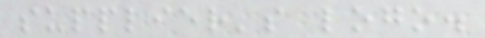supplier's logo.
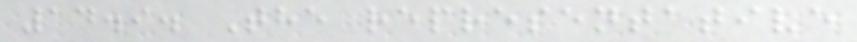14.9. The representative
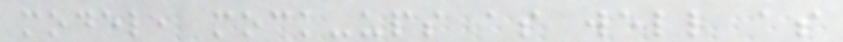model, mock-ups as well as
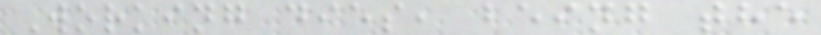Working dies, being the
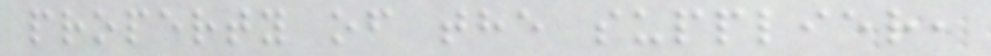property of the supplier,
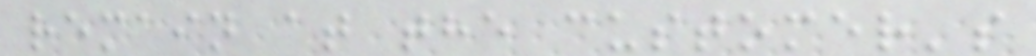remain at the customer's
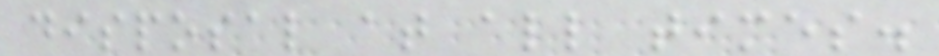disposal at all times.
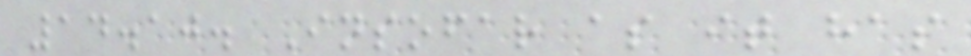14.10. Insofar as it has
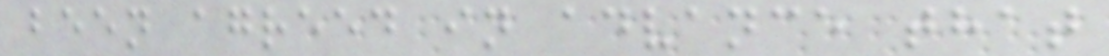been agreed in advance that
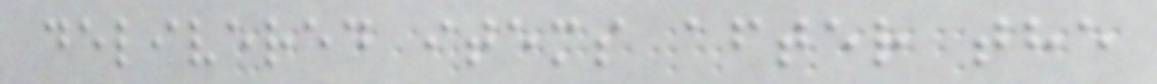delivered items after the
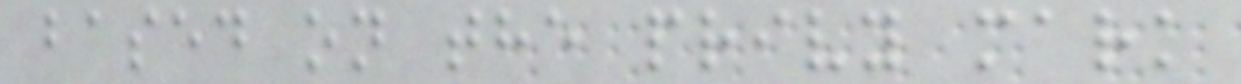based on the privy mark
